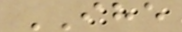IHE
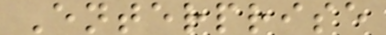Enterprise
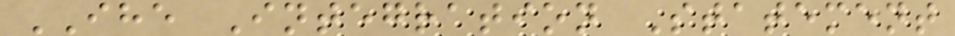IHE Integration Statement
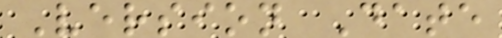Version Date
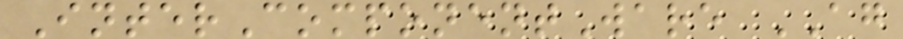InterComponentWare AG
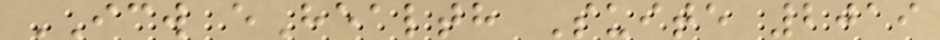ICW eHealth Suite 2019
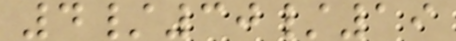4/30/19
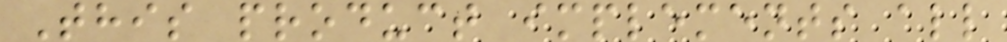This product implements all
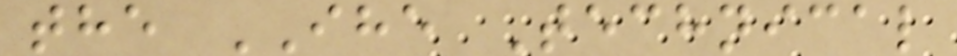the IHE Technical
